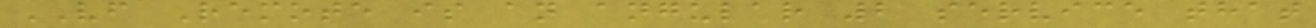VF Remote is an angular 2 service that
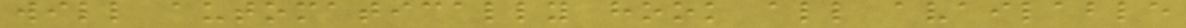will automatically hook all available
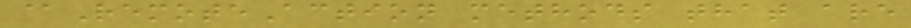@RemoteAction methods that are
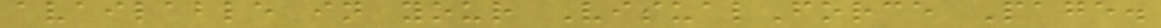available in your VisualForce Page.
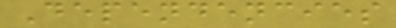Dependencies
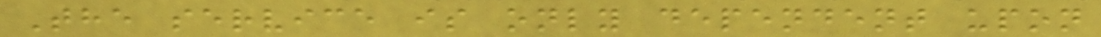The service is only dependent upon
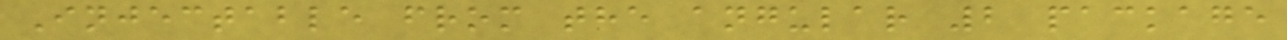Injectable from the angular 2 package
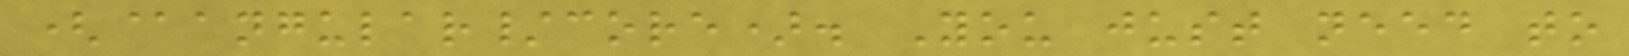(@angular/core). You just need to
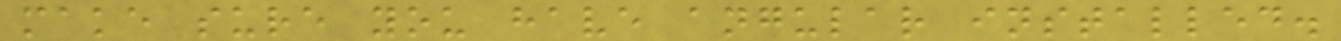make sure you have angular installed.
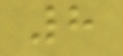8
